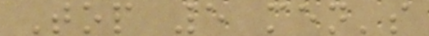Top 5 men's
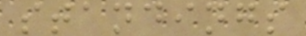standings
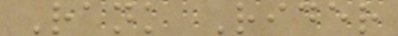Rank Rider
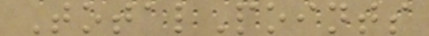TotalPoints
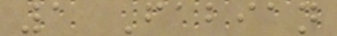1 Fabian
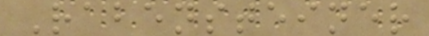Rabensteiner
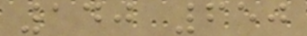140 650
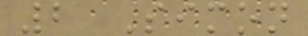2 Simon
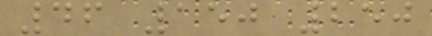46 150 250
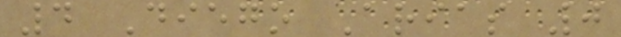4 Diego Arias 0
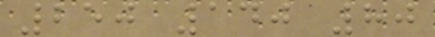250 140 80
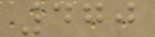470
